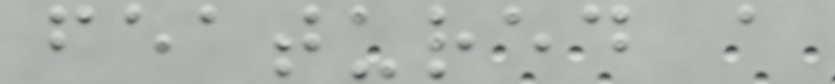featured a
